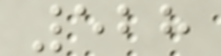528
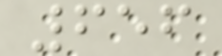656
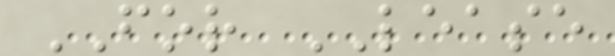FOR LEASE
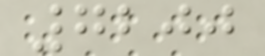7200
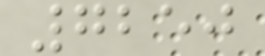7250
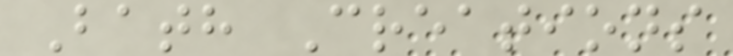Bath Creations
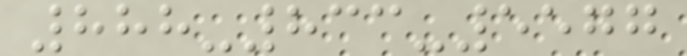888-833-5577
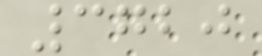3720
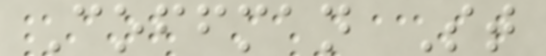Coffman St
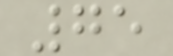75
